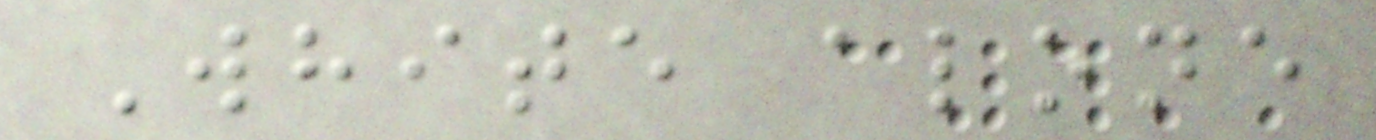White alone
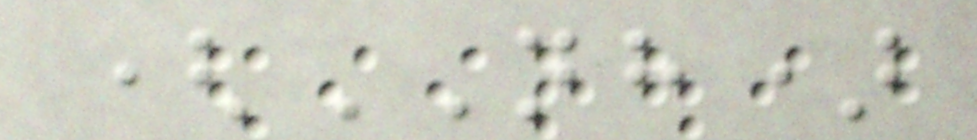(NH)
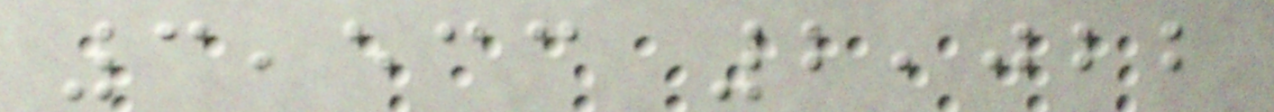3,533 2,022
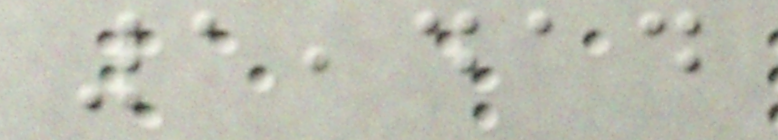1,414
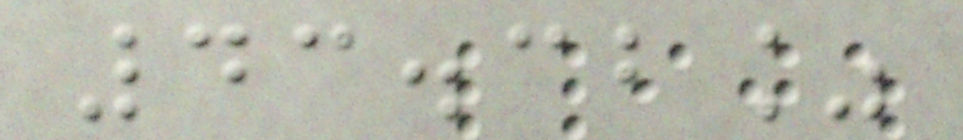43.32%
